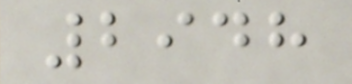2948
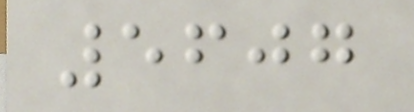5607
